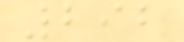292
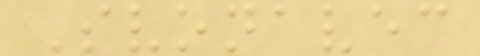Svonavec
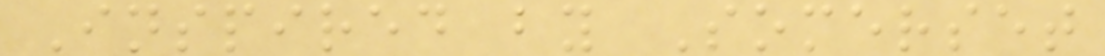Inspired by Somerset
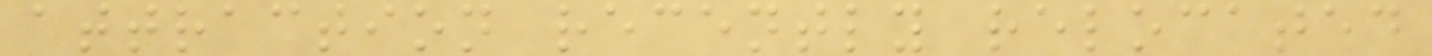attraction recently relocated
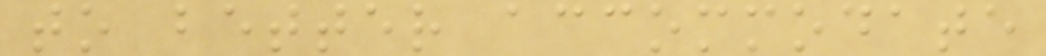to better accommodate
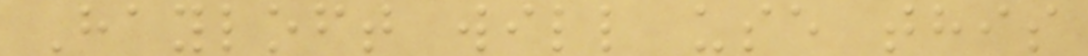Hayloft will use this
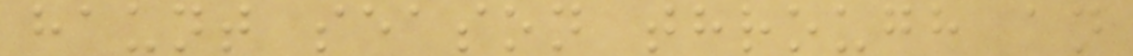haunt season through an
